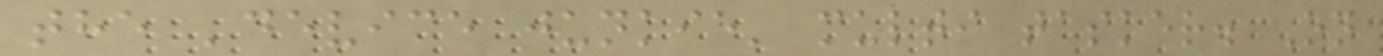the 'device junkie' multi tasker. On
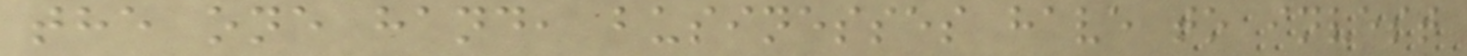the one hand, businesses have to invest
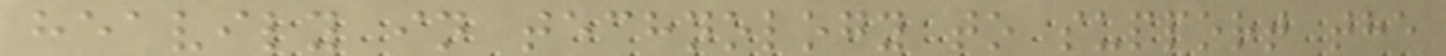heavily in technology to support the
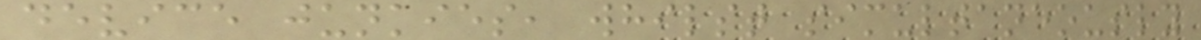device junkies, whilst simultaneously
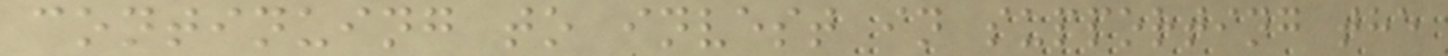continuing to invest in supporting the
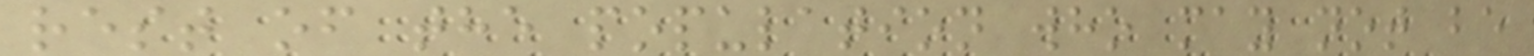rest of the population who may not be
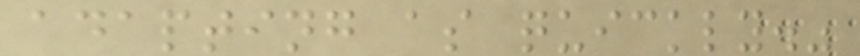adapting as quickly."
